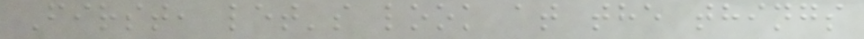First, let's look at the things
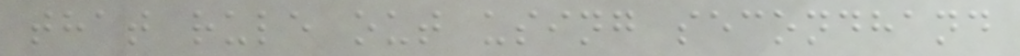that rule out using secondhand
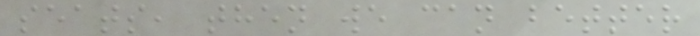seats, then we can better
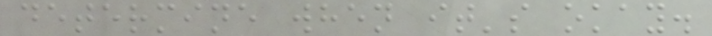determine when it's okay.
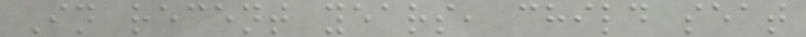In recent years, child seat
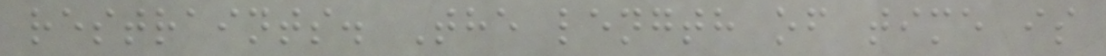restraints. The length of time is
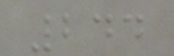244
